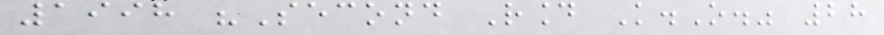1998 "Second Round K.O." 28
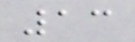13
